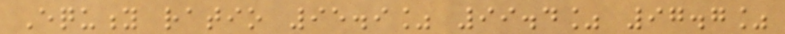Equity ratio 95.9% 99.4% 97.7%
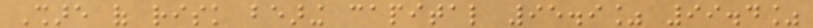Share of risk bearing capital 95.9% 99.4%
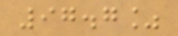97.7%
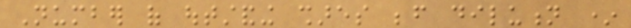Number of outstanding shares before dilution *
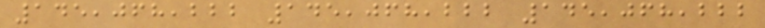145,068,222 145,068,222 145,068,222
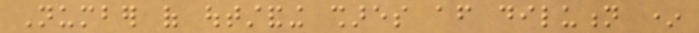Number of outstanding shares after dilution *
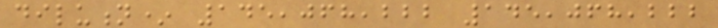dilution* 145,068,222 145,068,222
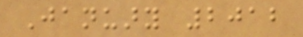January 2012
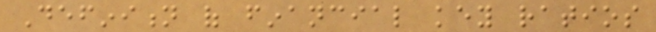Definition of financial key ratios
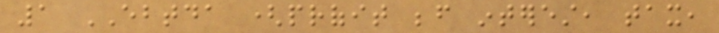1 EBTDA (profit before interest, tax,
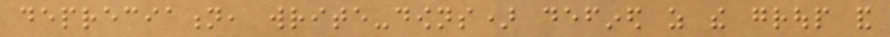depreciation, write-downs) defined as the group and
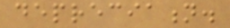depreciation.
